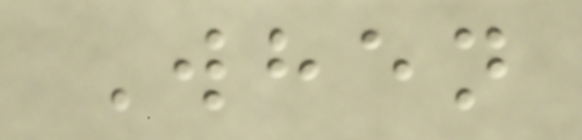When
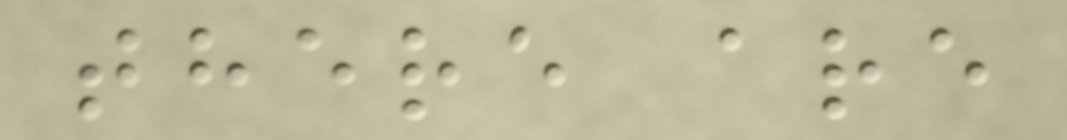there are
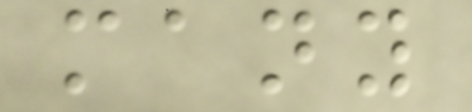many
